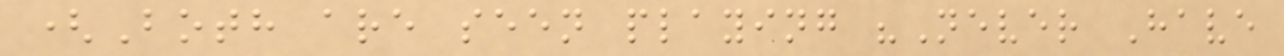(Both are seen playing "Never Have
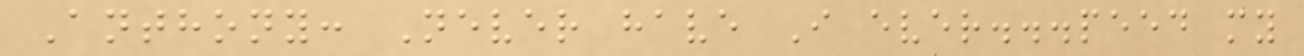Anthony: Never have I ever...peed my
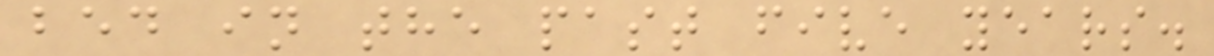bed in the past five years.
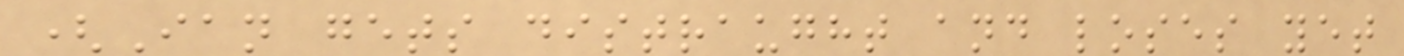(Ian gets distraught and loses yet
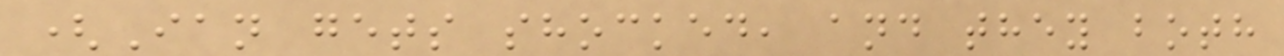(Ian gets shocked, and they both
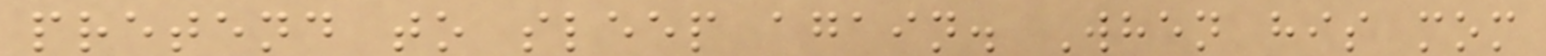pretend to sleep again. When his mom
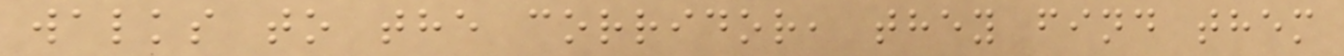walks to the corridor, they find them
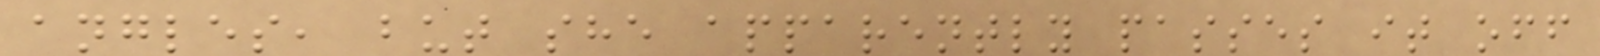angles, but she apparently passes it off
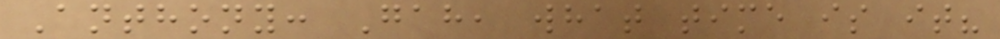Anthony: Gah, what time is it?
